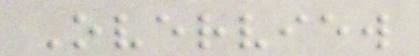Overview
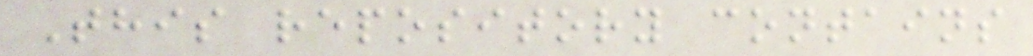This repository contains
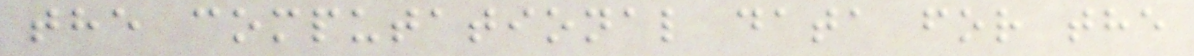the computational data for the
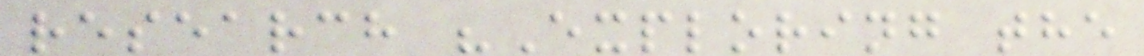research "Exploring the
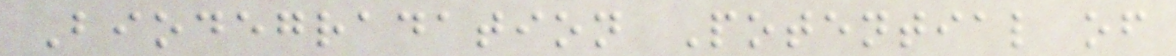Biodegradation Potential of
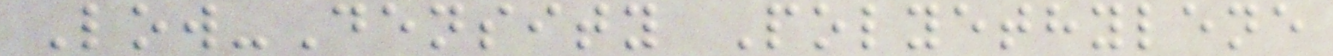Low-Density Polyethylene
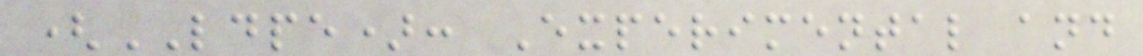(LDPE): Experimental and
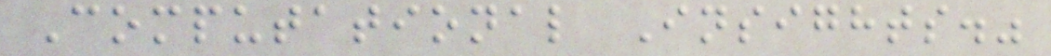Computational Insights."
